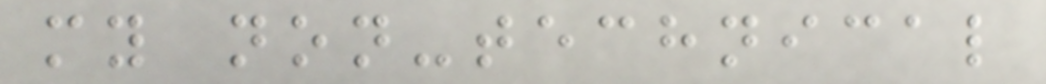my non-technical
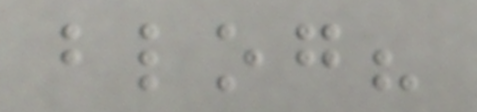blog?
